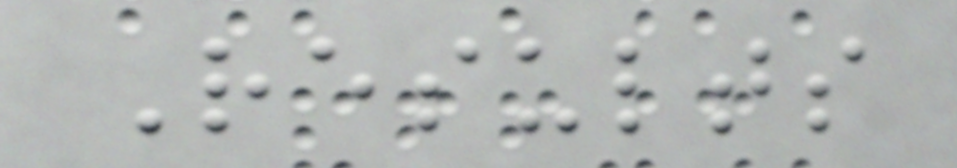Results
